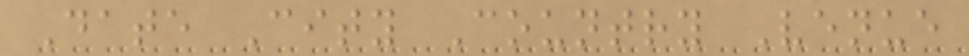Date City Country Venue
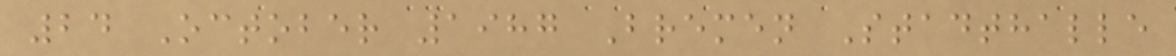24 October 1987 Bremen Stadthalle
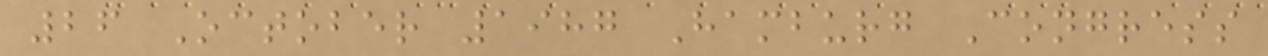26 October 1987 Hamburg Congress
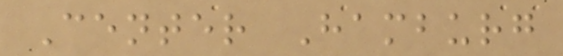Center Hamburg
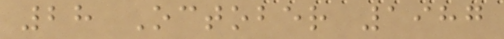28 October 1987
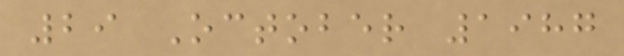29 October 1987
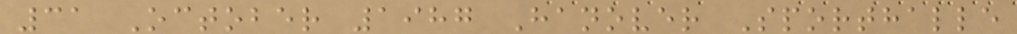31 October 1987 Hanover Sporthalle
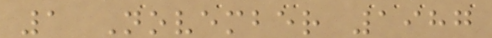1 November 1987
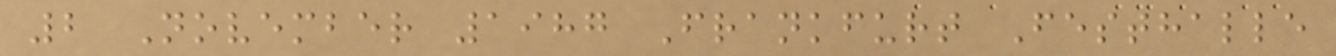2 November 1987 Frankfurt Festhalle
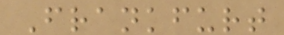Frankfurt
